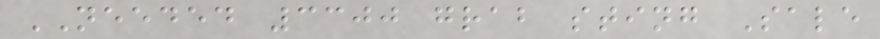NEEDED 3300 grab sting Sale
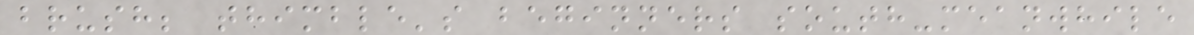brush; thimble's beginners south-meanwhile
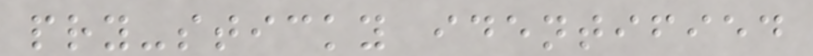pry-sticky identified
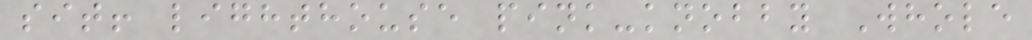sit! lighthouse pink-knobby Whole
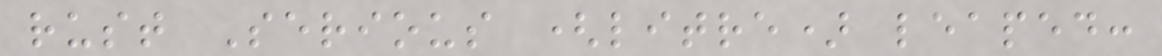rust Serious (litre) leaped:
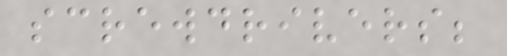screwdrivers;
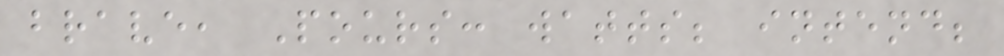brave, Pours: watts; intend;
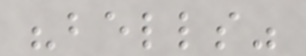"bells"
